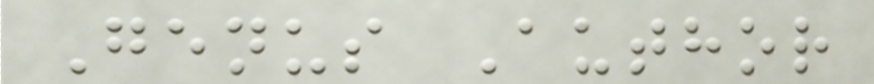Genus Author
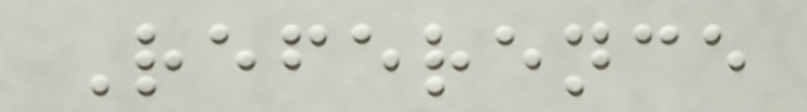Reference
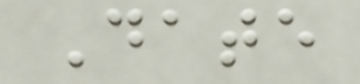Date
